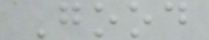Good
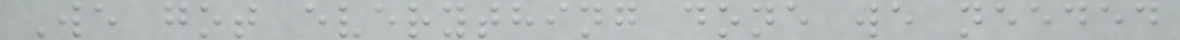We got everything done we needed
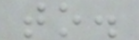to.
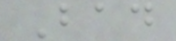Bad
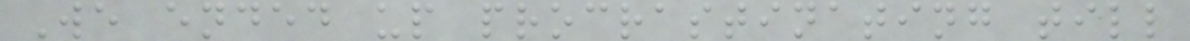We ended up procrastinating till
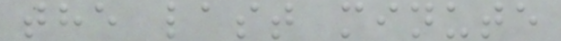the last minute
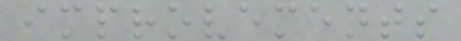improvements
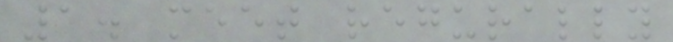1. meet regurally
